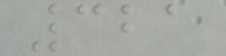321
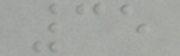35
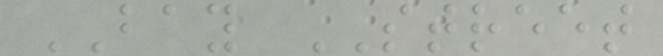BAY STREET
